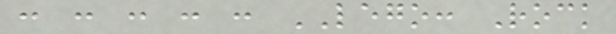: : : : : LEGO: Rock
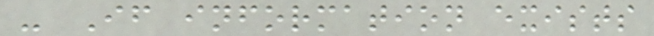- If information exists
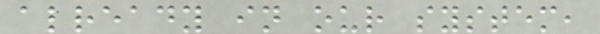already in our system,
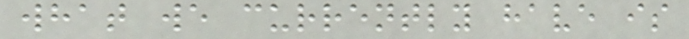what we currently have is
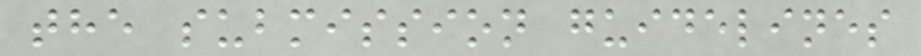the submission guidelines
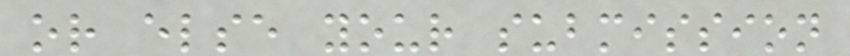or else your submission
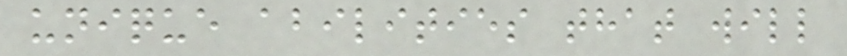unique abilities that will
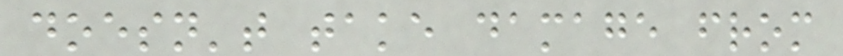doesn't take damage from
